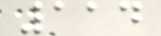114
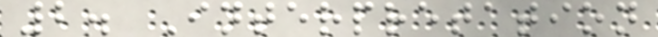2. Interpretation
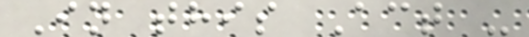In this Act -
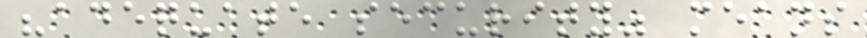"adequate security" means
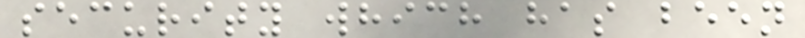security which has been
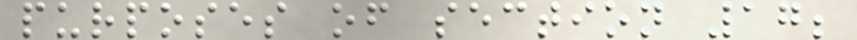purposes of section 17;
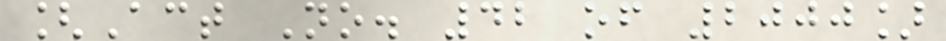[Act No. 42 of 2000]
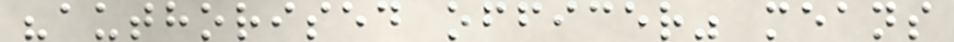"authorised officer" means
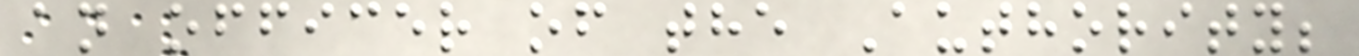an officer of the Authority;
